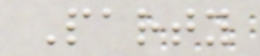Party
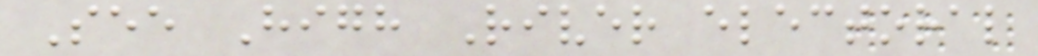See High River electoral
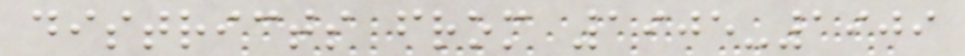districts from 1905-1909
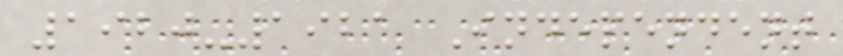1920-1921 Independent
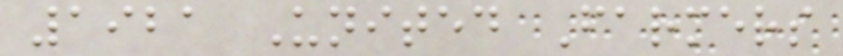1921 United Farmers
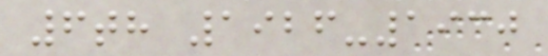6th 1926-1930
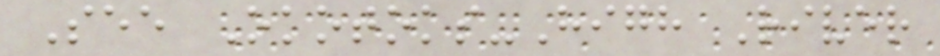See Okotoks-High River
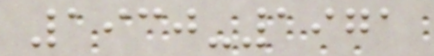1930-1971
